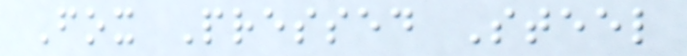Fox Pressed Steel
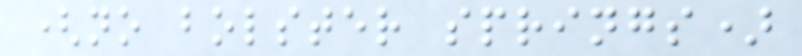(no bolster springs)
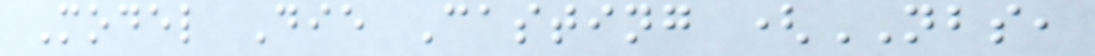Model Die Casting (NBS,
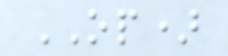OP)
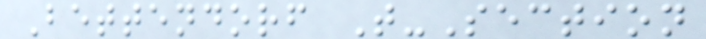Bettendorf T-Section
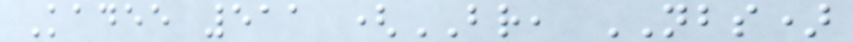Kadee 511 (BR, NBS)
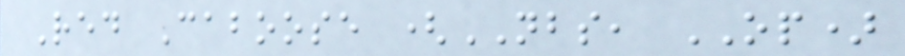Red Caboose (NBS, OP)
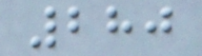280
